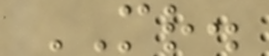MR.
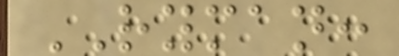RYMAN:
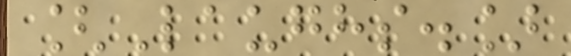[Laughs.]
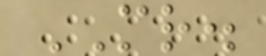MR.
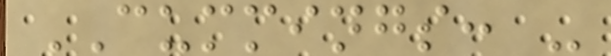CUMMINGS: -
